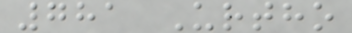781 Urtho
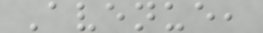Avenue,
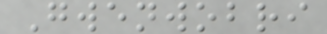Gwenwobri
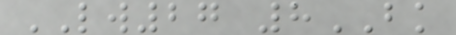LW27 8BK
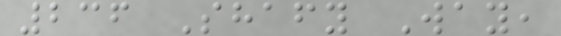236 Shafy Way,
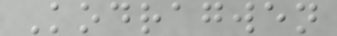Kodragwen
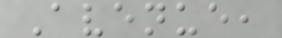Avenue,
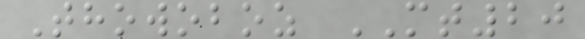Thowoboz MT20
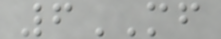6MF
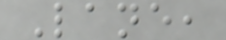Lane,
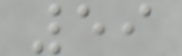59
